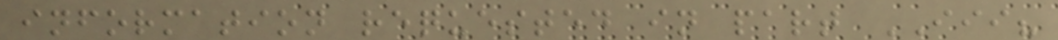information requested in part III?
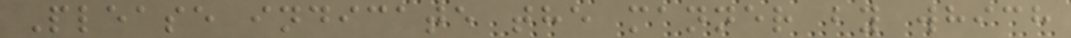Please indicate the manner by which
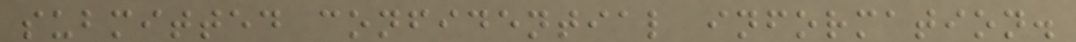submitted confidential information.
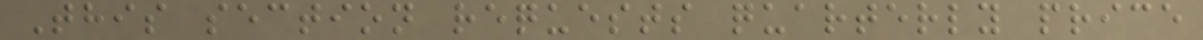This section requests quarterly price
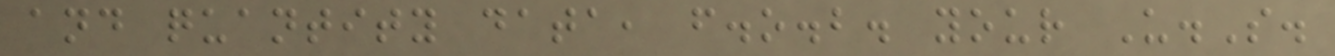and quantity data, f.o.b. your U.S.
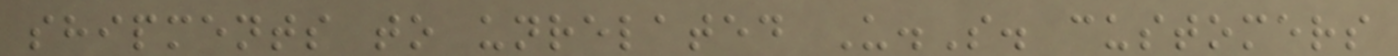shipments to unrelated U.S. customers
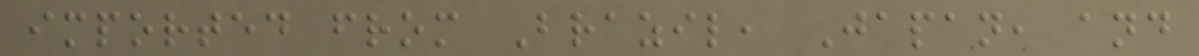imported from Brazil, Japan, and
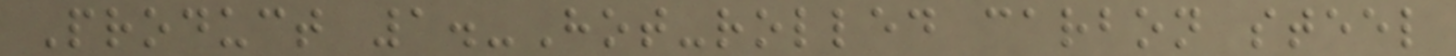Product 1.-Hot-rolled carbon steel
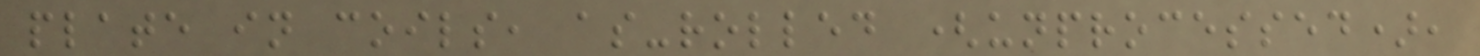plate in coils, as-rolled (unprocessed),
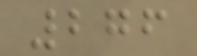276
